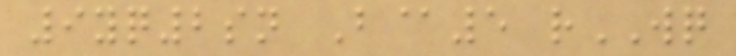9yq2sn B@5 rWQ
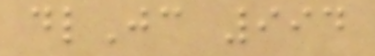dlJc 994
